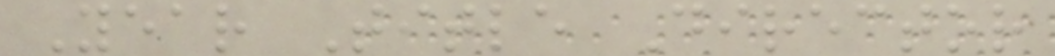Year Title Director
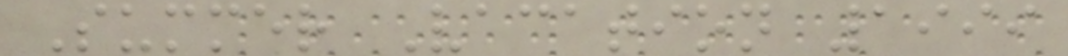Summer Vacation 1999
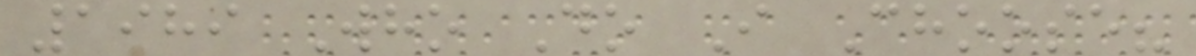1989 Who Do I Choose?
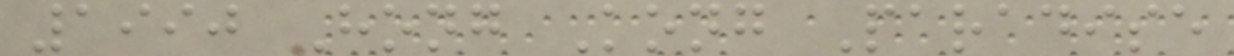1990 Hong Kong Paradise
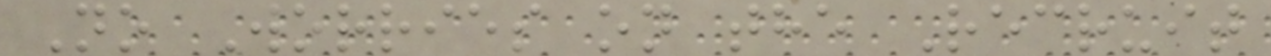No Worries on the Recruit
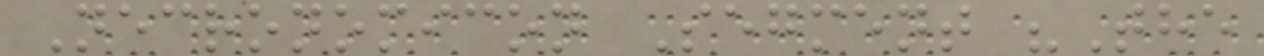Necronomicon Segment "The
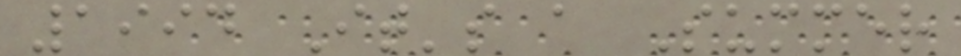1994 It's a Summer
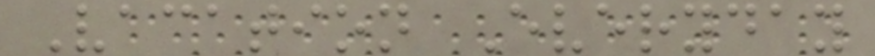Vacation Everyday
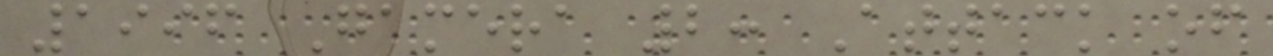1996 Gamera 2: Attack of
